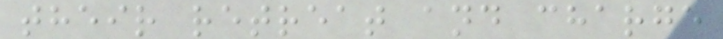their retreat and charge
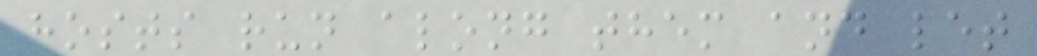hosts run along them and let
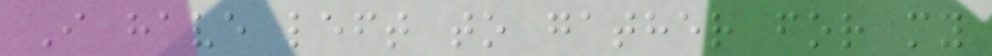I have left to gather for my
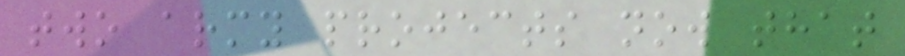two army projects now that
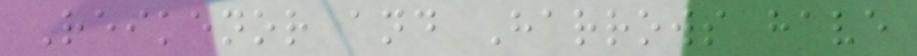Reikenor and Harrows have
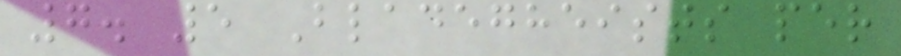7. 5 Bladegheists per
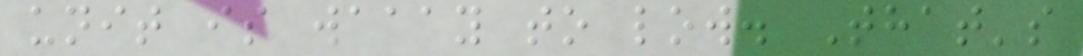unit is waaay to low. That's
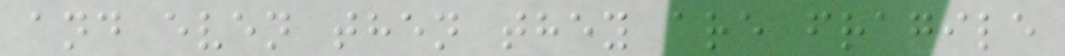and even then they are fragile
